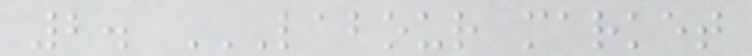2. LABOUR MARKET
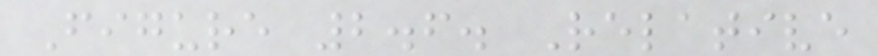Figure 2.6. Relative
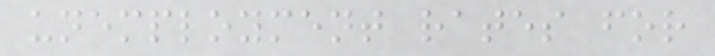unemployment rates for
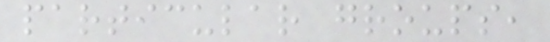particular groups,
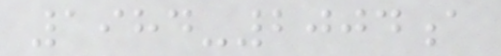1984-2004a
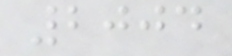2004
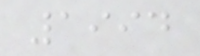1994
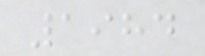1984
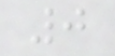0
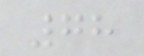78
